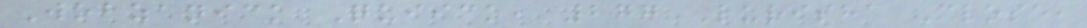Wobzanick Quiick, 277 Lurisha Close,
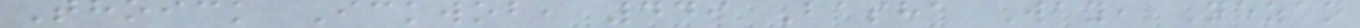Thoick Ickwob, 449 Basha Way, Nezan
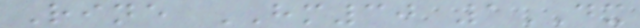Rine HM30 1DX
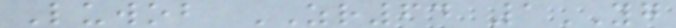Luwob ZR64 1YG
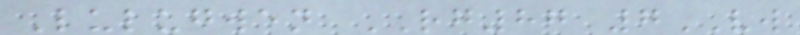Lulugwen RG87 7VW
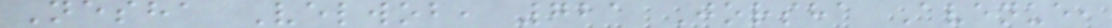Nesha Velwob, 721 Jorsha Avenue,
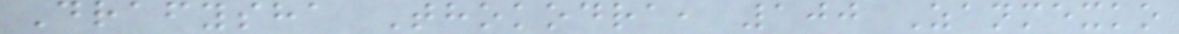Drafysha Thokodra, 100 Zanmexko
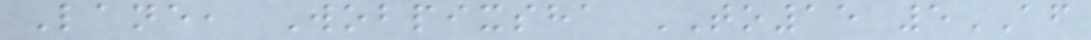Lane, Wobpixsha TO15 5AF
